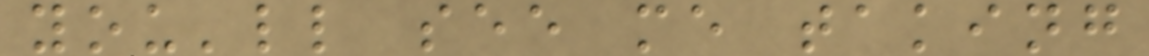you'll see me taking
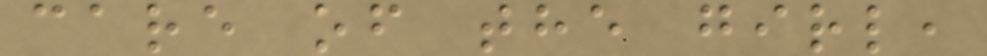care of the girl,
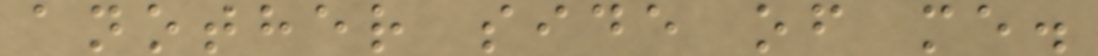another side of me.
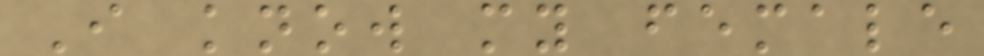I know my female
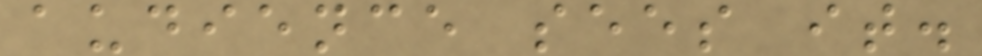audience sees it.
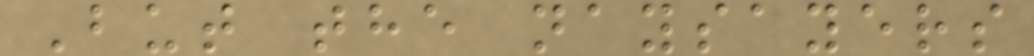But the naysayers
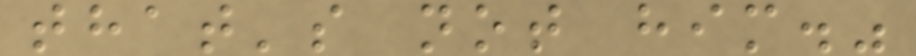that's not him."
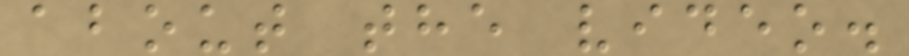about the video.
